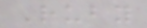Ruby
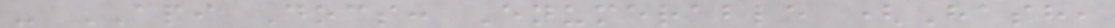- API Docs: Enumerable (Hash,
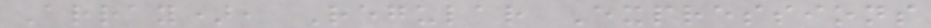Array), Regular Expressions
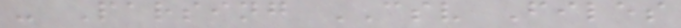- Parsing CSV Files
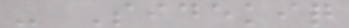- Sidekiq
